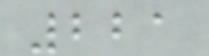221
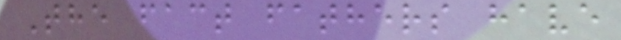The fact fathers have
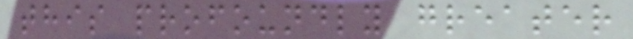this profoundly greater
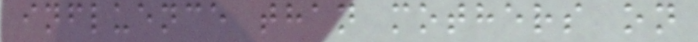influence than mothers on
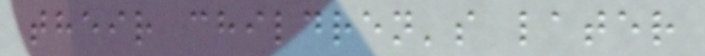their children's later
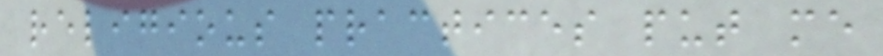religious practices put me
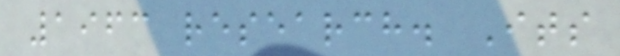1963 research. Its
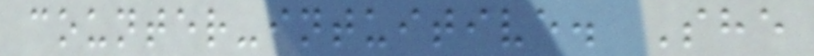counter-intuitive. She
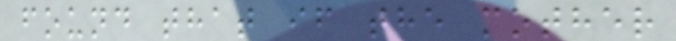found that if the mother
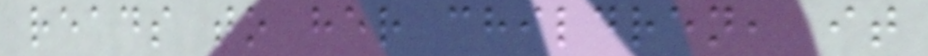reads to her children, it
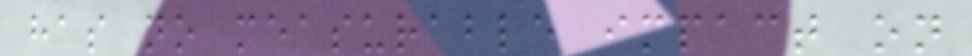has no measurable impact on
